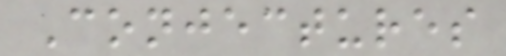Conjectures
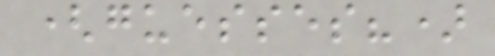(guesses?)
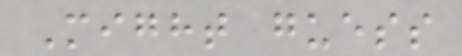Might guess
